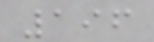196
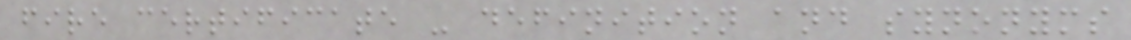fire certificate - definition and synonyms
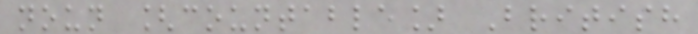noun [countable] British
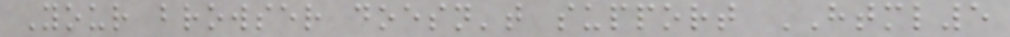Your browser doesn't support HTML5
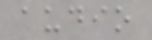audio
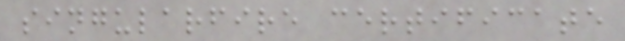singularfire certificate
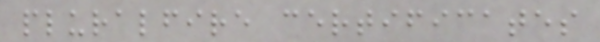pluralfire certificates
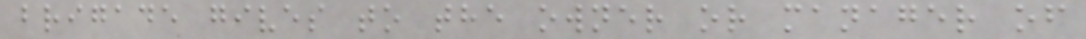brigade gives to the owner or manager of
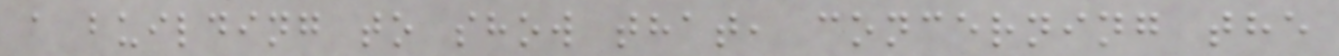a building to show that, concerning the
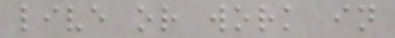live or work in
